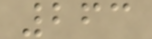263
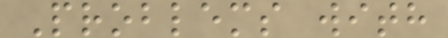Problems with
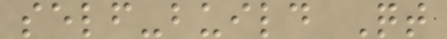self-build Qt
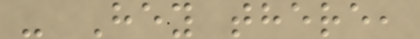- Hey there,
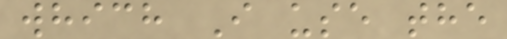which I use the
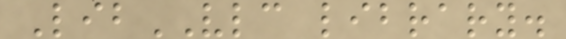LibVLC library.
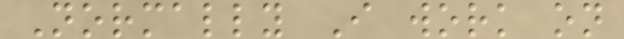Normally I work on
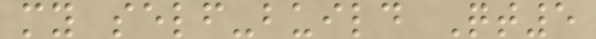my self-build Qt5
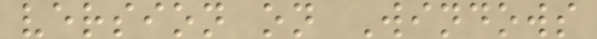version on Windows
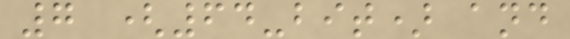7 (64-bit) and
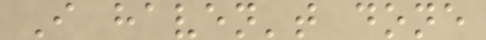I haven't done
